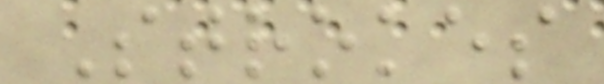Strokes
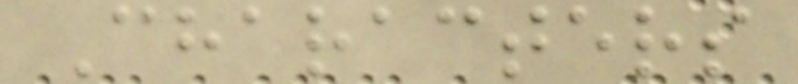Characters
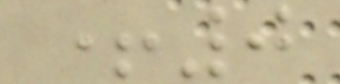+0
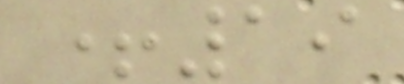+19
